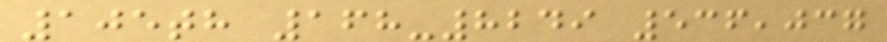105th 168-8249 536,037
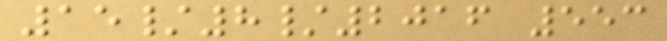15/8/2016 553
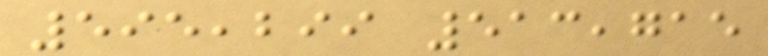595,299 513,715
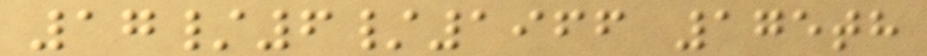17/6/1966 175th
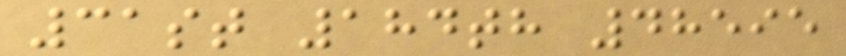31st 184th 48595
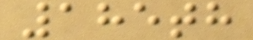185th
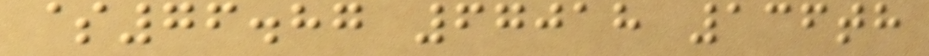$76.87 67018 136th
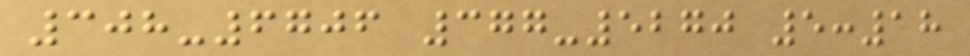308-6706 377-5270 5:18
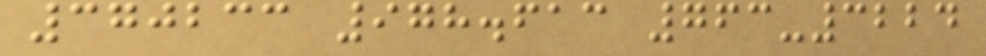370233 978.613 763-3224
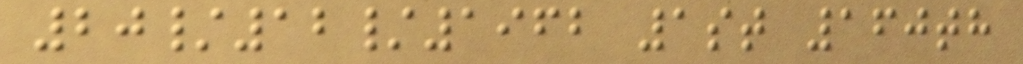20/12/1962 1st 160th
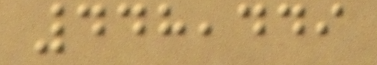448,449
